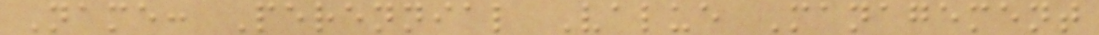Name: Perennial Value Management
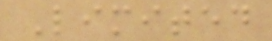Limited
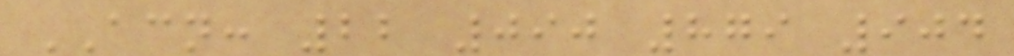ACN: 22 090 879 904
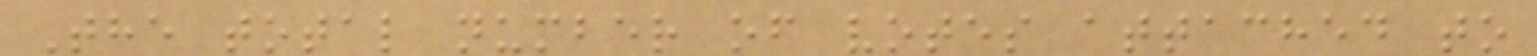The total number of votes attached to
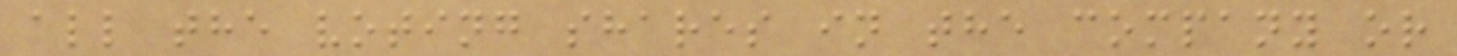all the voting shares in the company or
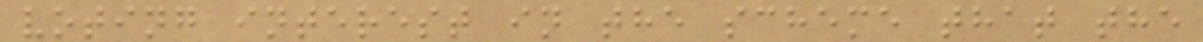voting interest in the scheme that the
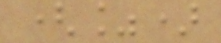(%)
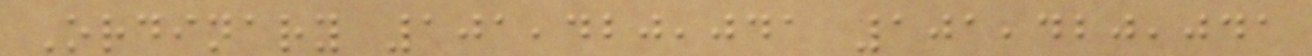Ordinary 101,420,041 101,420,041
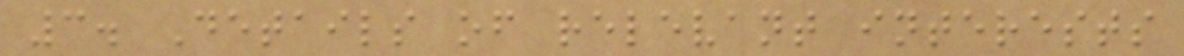3. Details of relevant interests
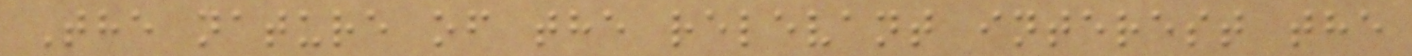The nature of the relevant interest the
